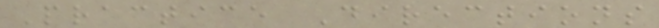Practice Directions
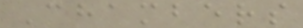Chambers
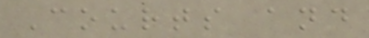Courts and
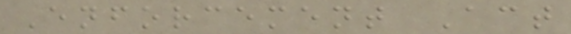Enforcement Act
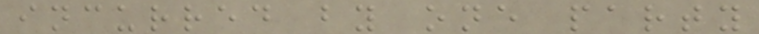incurred by one party
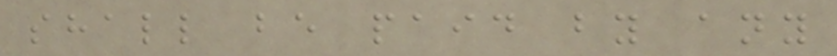shall be paid by any
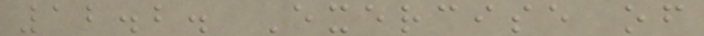12.2. Exercise of
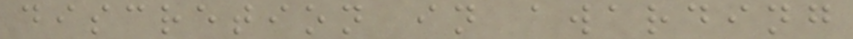discretion in awarding
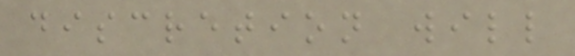discretion will
